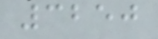3250
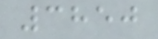3850
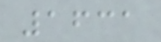1631
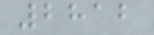2812
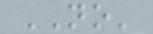NO'
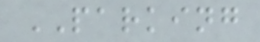PARKING
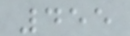455
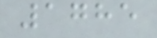1785
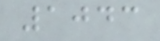1043
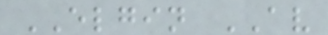ELGIN AV
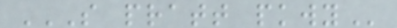S PRATT PKWY
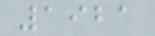1921
